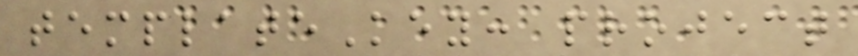templateKey: project
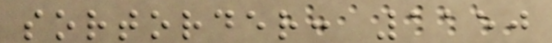sortorder: 1150
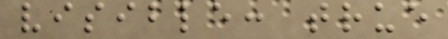visible: true
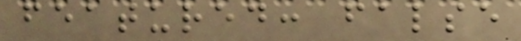featured: false
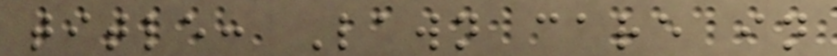title: Lawn care in
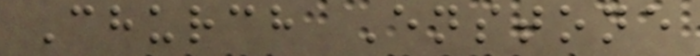Church Enstone
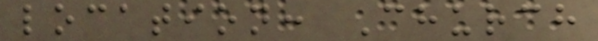location: Church
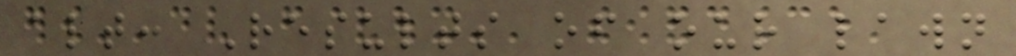alt: Results of our lawn
